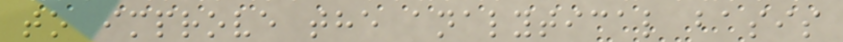to improve the analytical basis
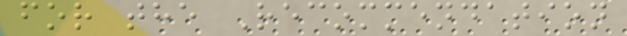for the Recommendation
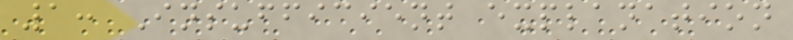1: Insufficient explanation
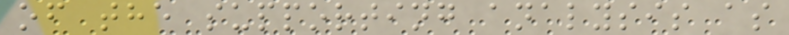of the supporting analysis as
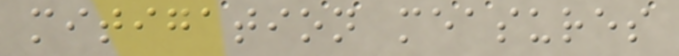mitigation measures
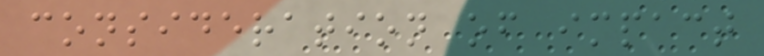consideration of impact
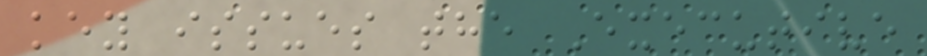key issues the Executive
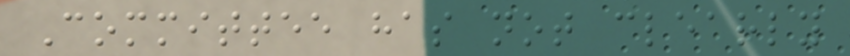Committee has not clearly
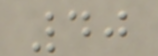40
